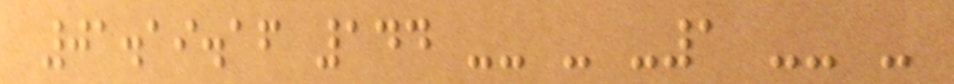01.19.16 144 -- - -1 -- -
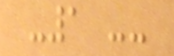-1 --
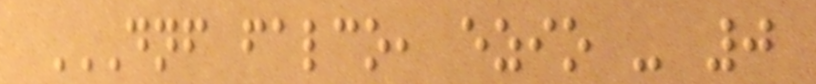DNF FALCO, EZIO - 0
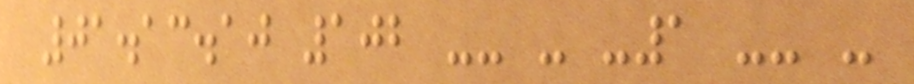01.13.10 102 -- - -1 -- -
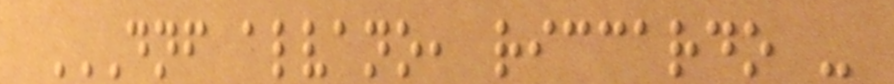DNF ALVANO, RICCARDO -
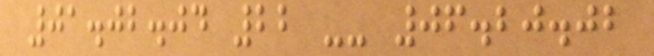01.02.04 22 -- 06.20.02
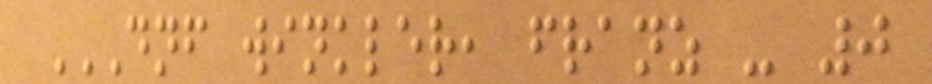DNF WINKLER, FRANZ - 0
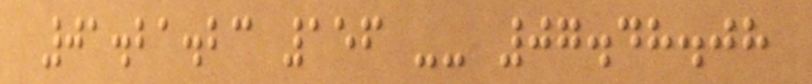01.21.23 156 -- 07.48.08
